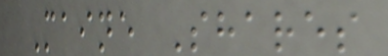Maine Shares
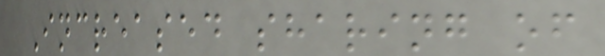Increased sharing of
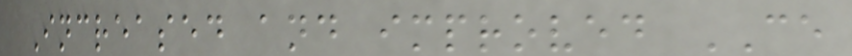Increased and improved CE
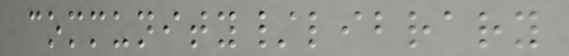community/library
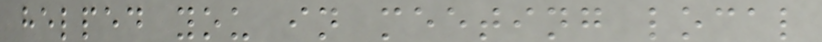helped you in meeting local
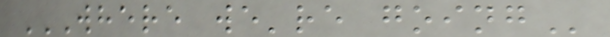WHERE WE'RE GOING
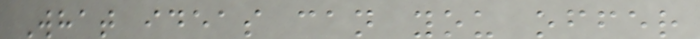What ideas can you offer
